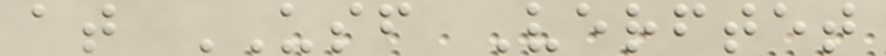at USF Verftet
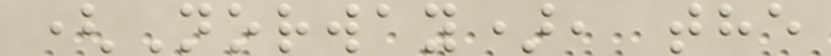(Norway), the
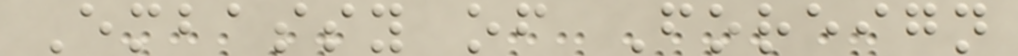Embassy of Foreign
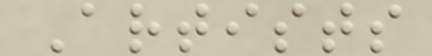Artists
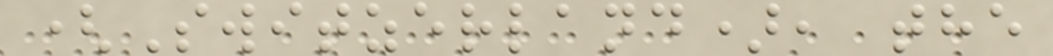(Switzerland), the
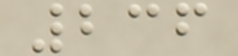236
